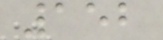152
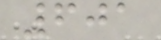601
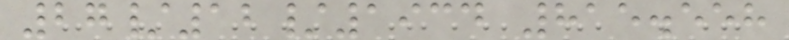27/12/1934 815.558
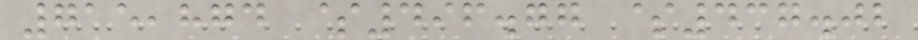715,874 $496.77 $437.02
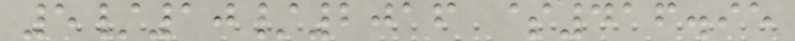5/10/2016 $416.95
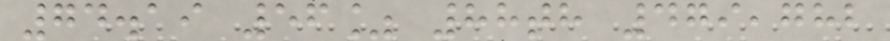74.19 56% 88th 479,782
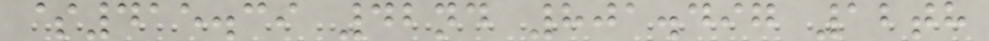$415.39 42nd 801.497 12th
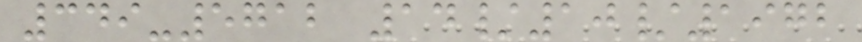349-5712 14/10/1972
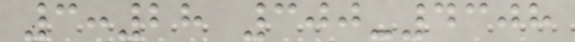3:28 300-4308
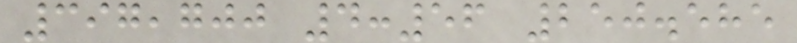397,700 4:56 250.585
